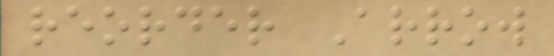reorder Arrow
